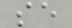se
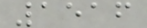1516
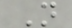N
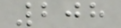208
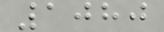1080
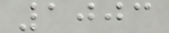1003
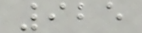925
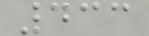433
